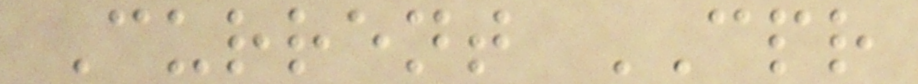Current CPR
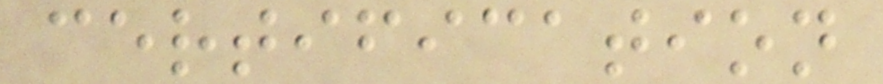certification
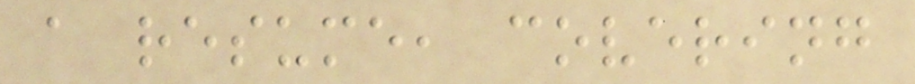a resume, covering
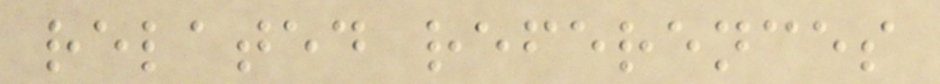related references
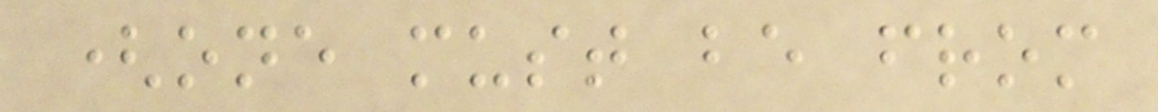(one must be from
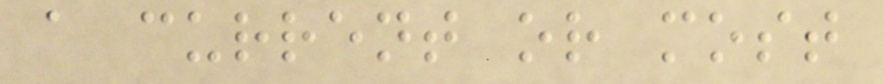a current or most
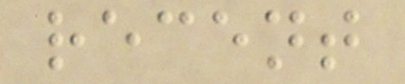recent
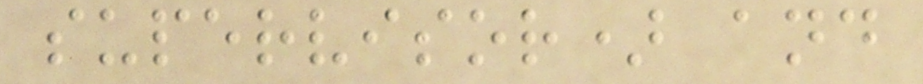supervisor) and
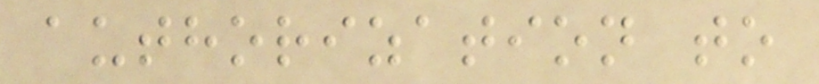authorization to
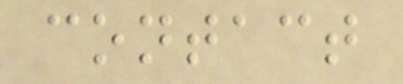contact
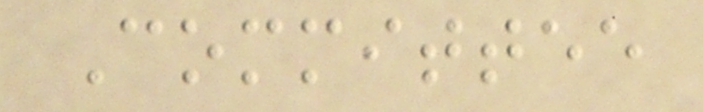Committee
